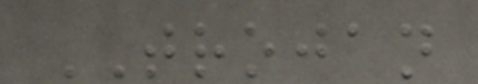TROJAN
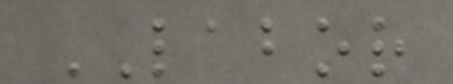LABOR
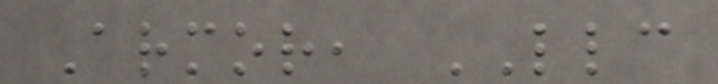Armor, LLC
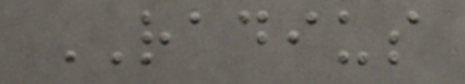RADIUS
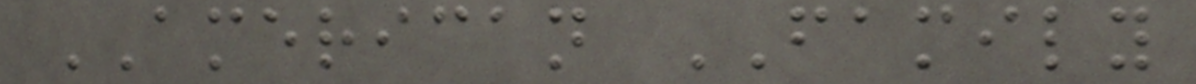AMERICAN FAMILY
